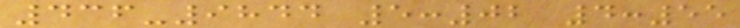436-9844 5:02 4:55
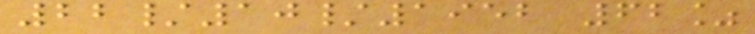22/10/1952 62%
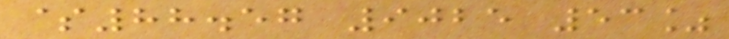$88.57 9025 53%
